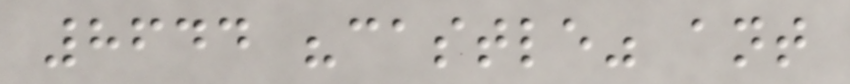8644 "castle" ant
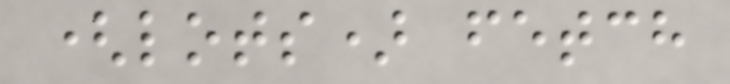(lots) fetch
